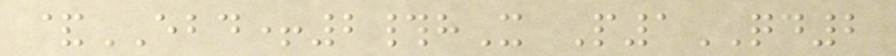&EBD+2#hX P1QD2
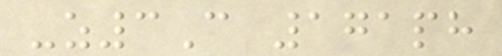-z3C 171ph
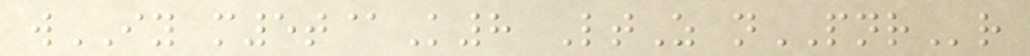wIY m5t@K8 LtZ nPNRr
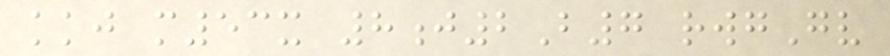kkj m53x 8j2B7 rwgGv
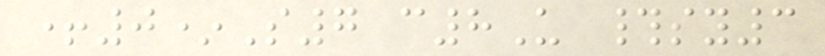+0*S7 c8U #sy3
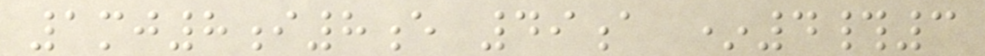1mj8i8e 49a *4#3
